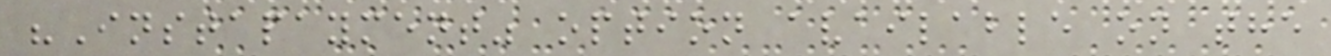"Instapayment" option available on the
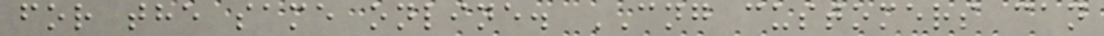for the same online. CNG customers can
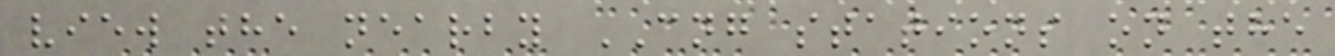view the nearby CNG stations on the
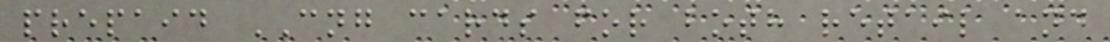prepaid CNG cards for both retail and
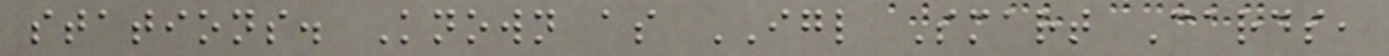stations. Known as IGL Smart Cards,
